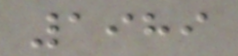1989
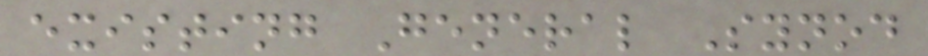existing General Synod
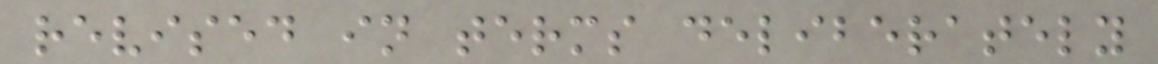revised in terms deliberately
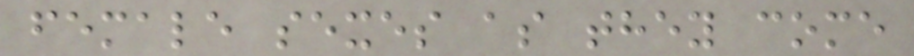female sexes as they come
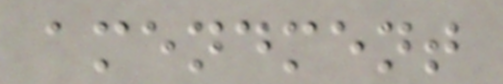amendment
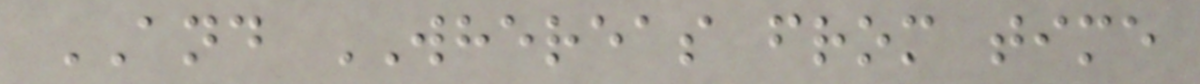AND WHEREAS from time
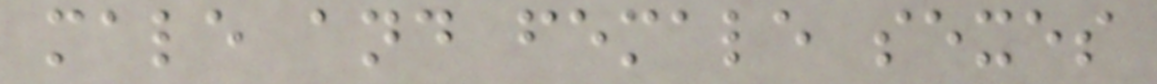male and female sexes
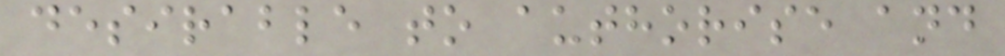desirable to authorise and
